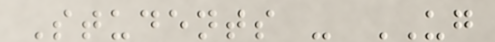Students - UG
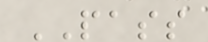PASS
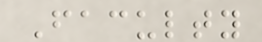Faculty
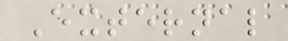External
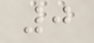0
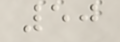50
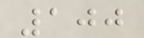100
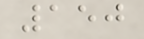150
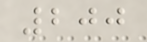200
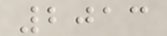2013
